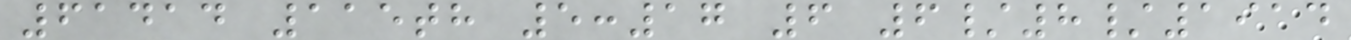61414 115th 5:17 6 6/8/1914
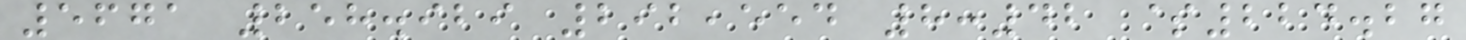5671 258.929 292,554 8:42 $224.27
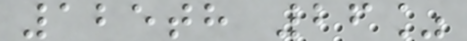125th 26%
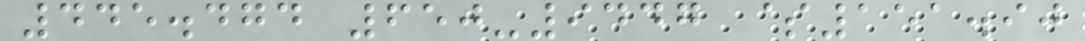445.474 650-9447 $151.90
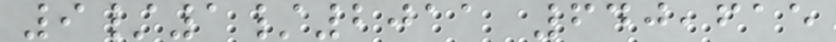9/1/2011 640,615
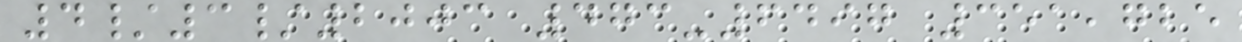4/3/2003 473-6497 351,725
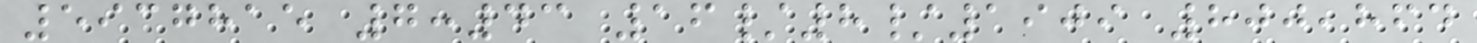5937815 7:43 16/8/1909 800,864
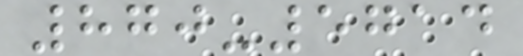870-5714
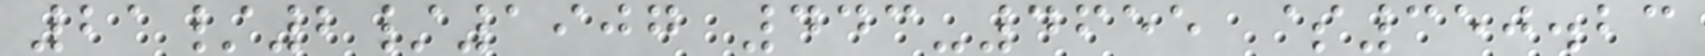21/2/1907 443-4655 $350.23
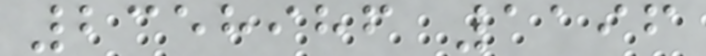2358986 1196
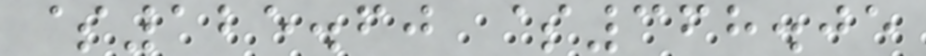$125.60 $368.05
